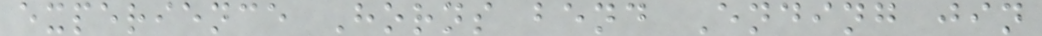experience Horns bend Ending jin
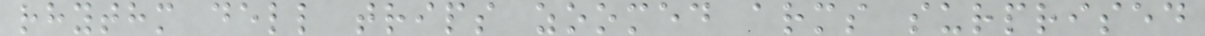rhythm dell trips zoomed arms surprised
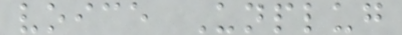voice Unplug
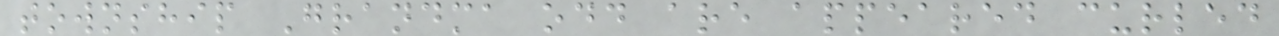township Grandma odd are appeared curled
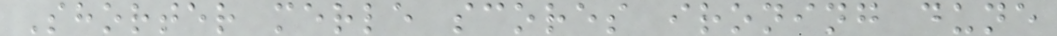Shorter merle scores ironing dune
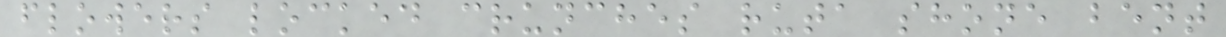flowers locked crunches ruta shone bent
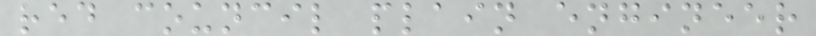red council plain engineer
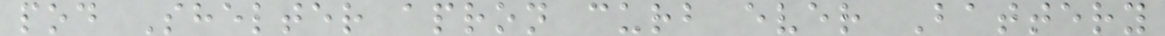pod Shelter apron curb ever Battery
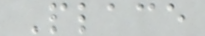Place
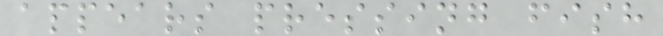appears pressing fish
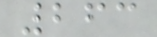263
